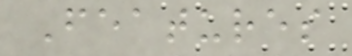Features
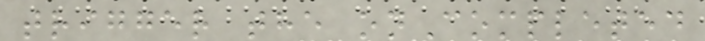trigger the onCompleted
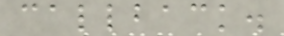callback.
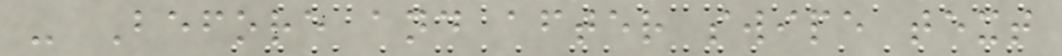- Before and after swipe text
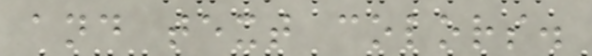and text colors.
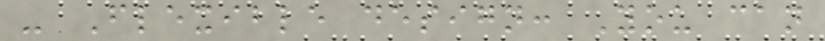- Flexible design: You can
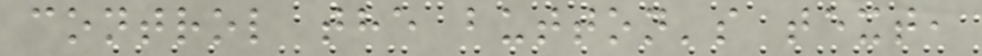control the button's text,
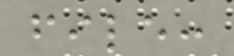file:
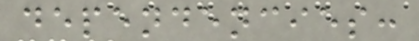dependencies:
